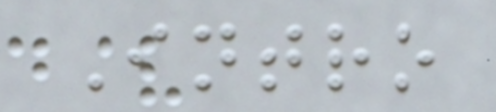Intro
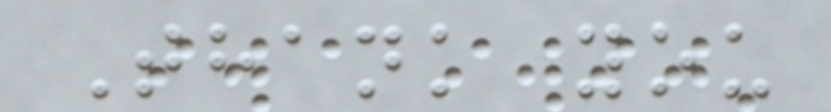Thank you
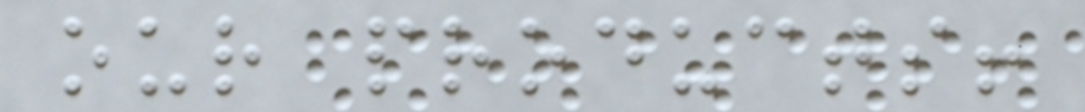our products!
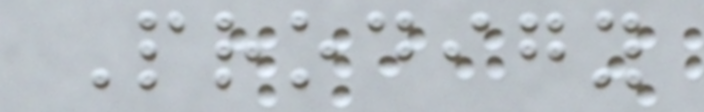Prodigy
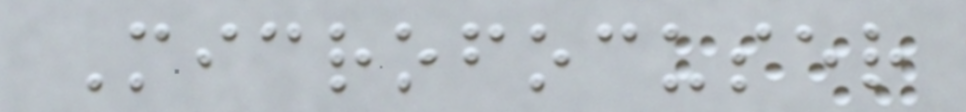Microfocuser
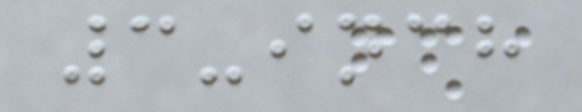3-inch
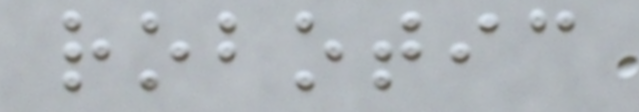robotic
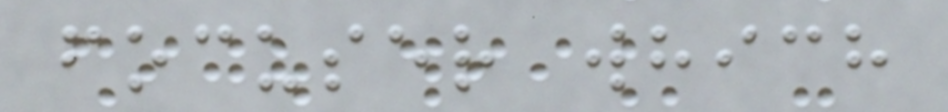focuser which
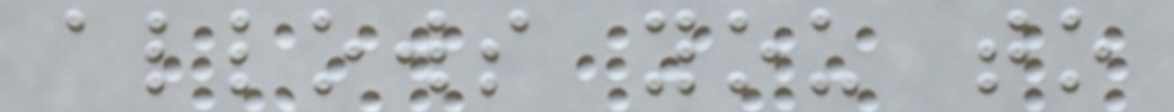allows you to
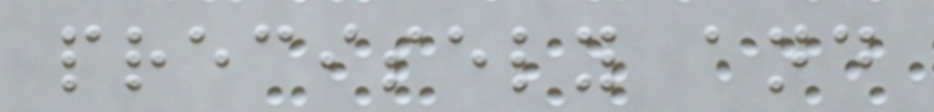precisely and
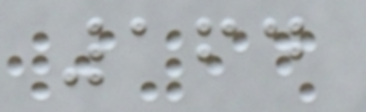164
